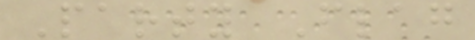Party Flag
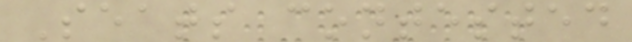Seats contested
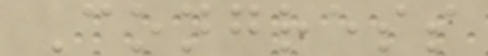Congress
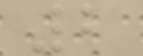2
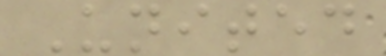United
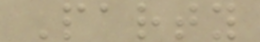Party
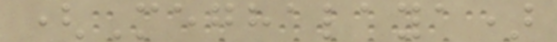(Meghalaya)
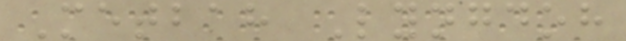Metbah Lyngdoh
